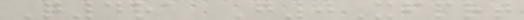Q4ra G0Xfprt
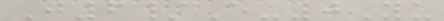J6/E-0Yu
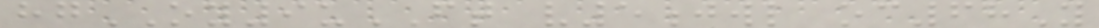hgOY9uFT v5jwl oc68Y
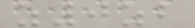z0zb
